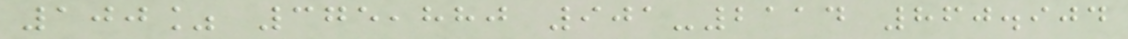100% 375,880 901-2114 860.904
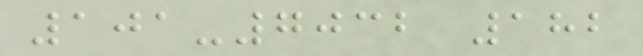101-7032 182
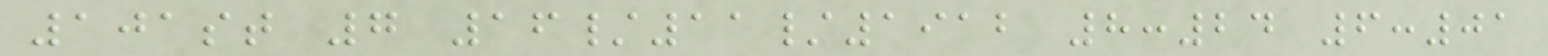101st 7 16/11/1912 8:24 6:01
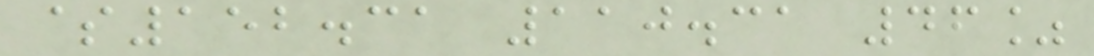$152.31 110.31 46%
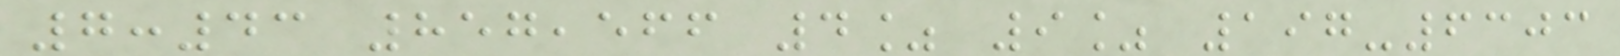7:43 857,566 4% 9% 197-6303
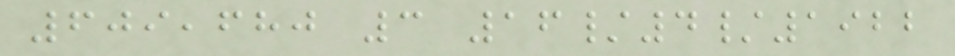609,680 3 16/4/1922
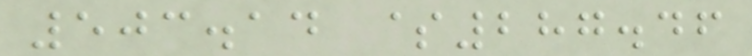503.14 $287.46
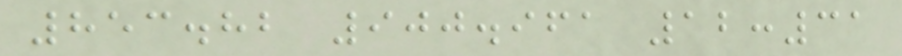853.82 900.961 12:31
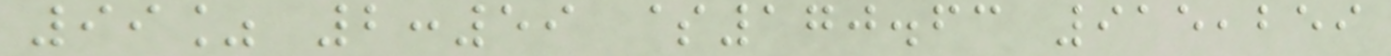99% 2:59 $170.63 915,259
